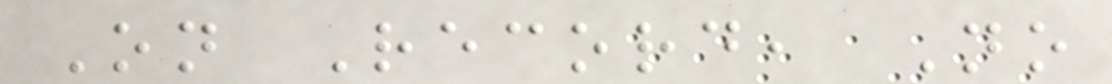On Record, No
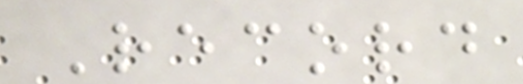Record
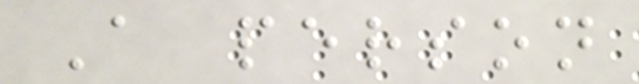A person
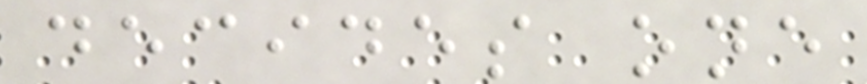decides one
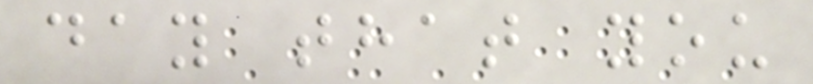day that you
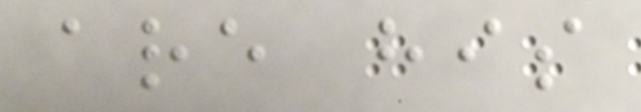are his
